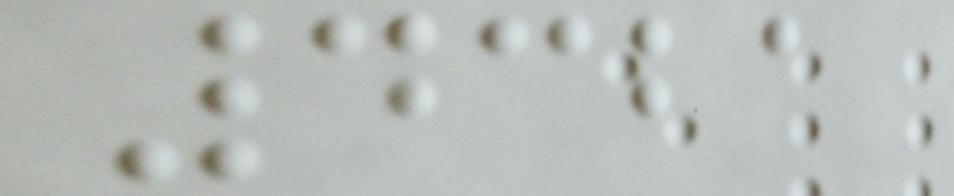4321
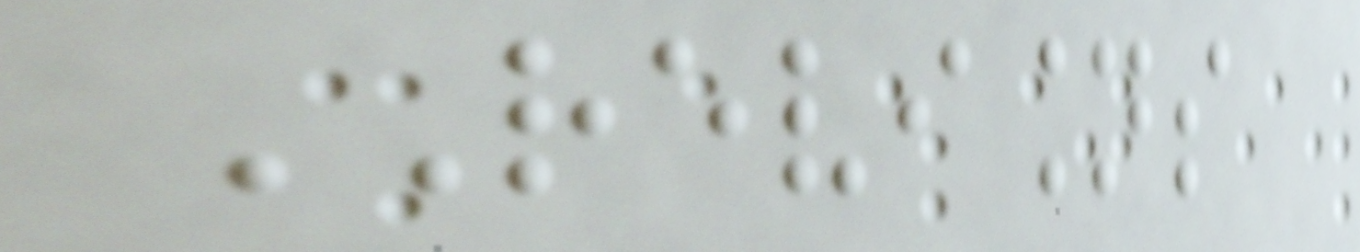REVISIONS
